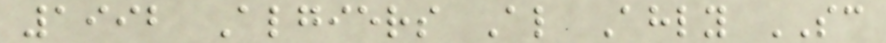1992 Algiers Al Ahly SC
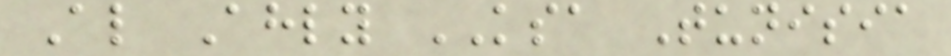Al Ahly KSA Tunisia
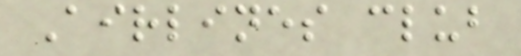Airlines club
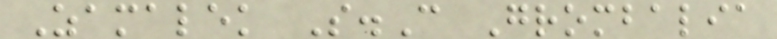Zamalek S.C Grombalia
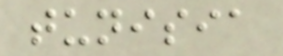tunisia
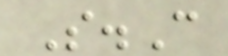S.C
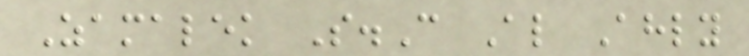Zamalek S.C Al Ahly
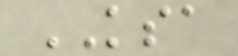KSA
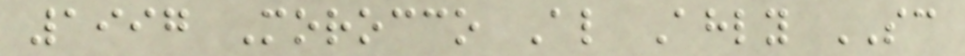1997 Morocco Al Ahly SC
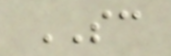SC
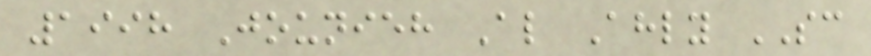1998 Jounieh Al Ahly SC
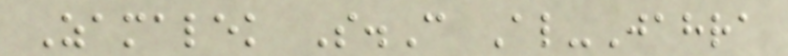Zamalek S.C Al-Jahra
